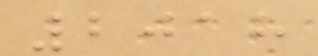2018
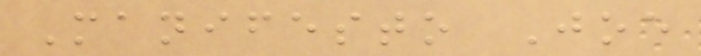Manifesto Joe
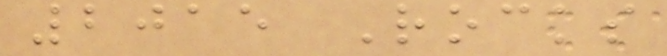2015 Rocks
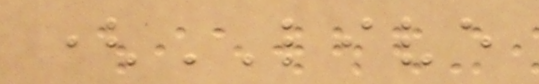(LIVE
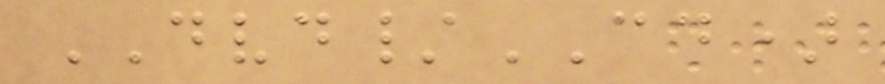DVD/CD)
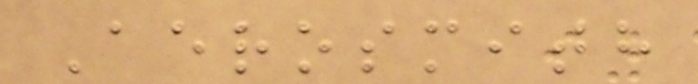Aerosmith
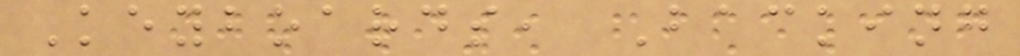Keyboards, Backing
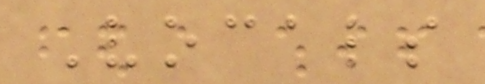Vocals
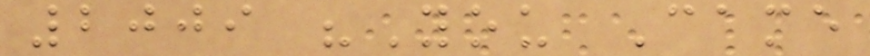2009 "You Came
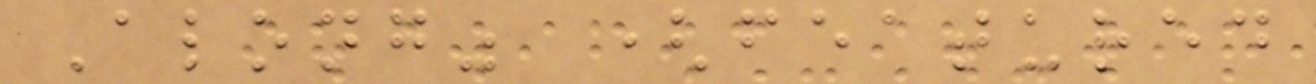Along" (featured
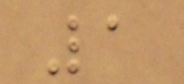1
